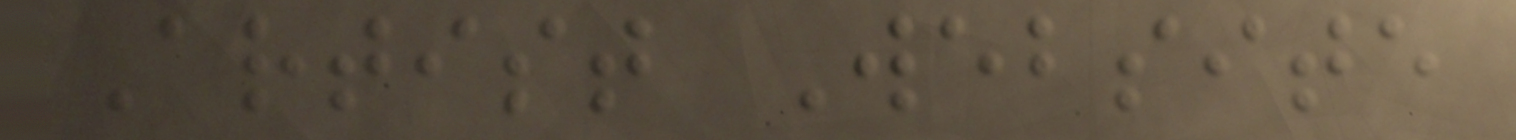Artist Website
